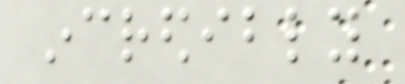incredibly
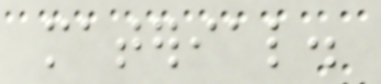material.
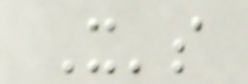It's
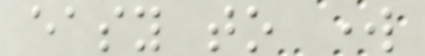easy to work
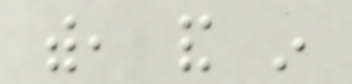with, and in
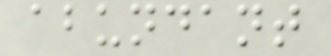abundant
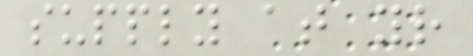supply at your
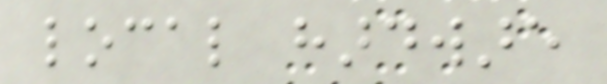local hardware
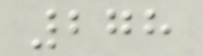278
